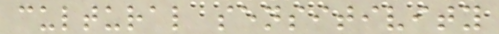cultural sensitivity
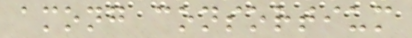among consortium
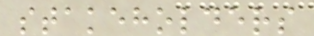stakeholders
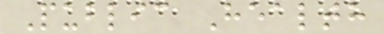Public Health
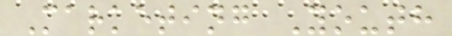Marketing Youth
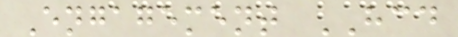Engagement HCD
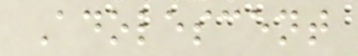Adolescent
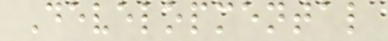Developmental
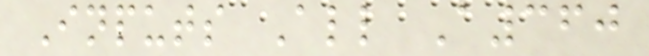Inputs All A360
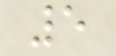5
